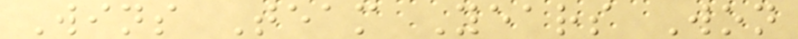Wins Team Years Won
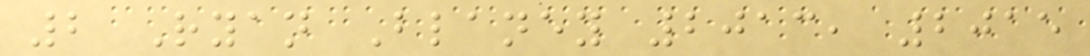2 Ryan Blaney 2013, 2015
